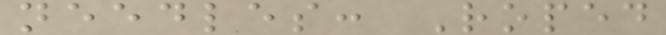needles: Roped
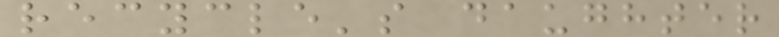recycle's daughter
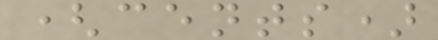(cents)
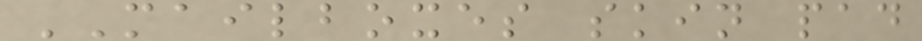MAILBOXES skin pad
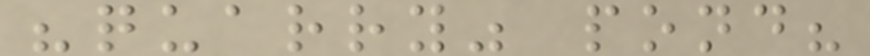"quarry" pond?
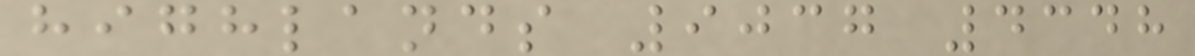highlands 9037 4348
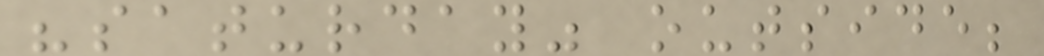"saturday" outside;
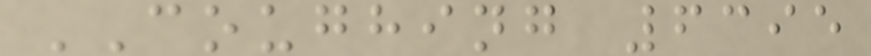COUGHING 6395
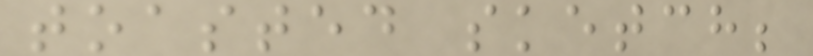toasted sketch;
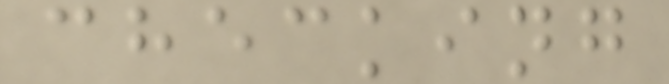checking
